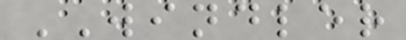WINDLER
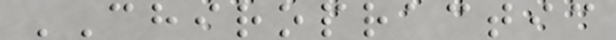CHIROPRACTIC
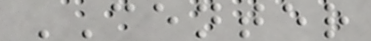CENTER
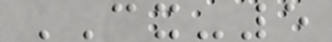CX-5
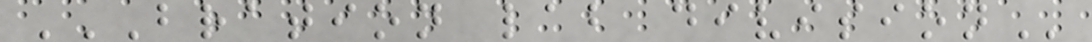BRATION LAB DIVISION
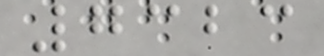7323
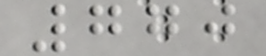770
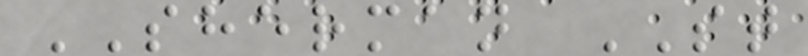SHERMAN ST
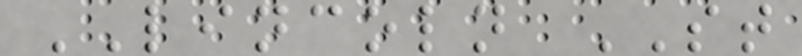LINCOLN ST
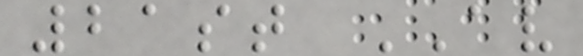21st AV
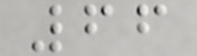66
